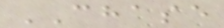CHASE
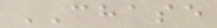CHASE
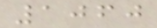1060
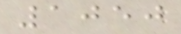1050
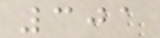301
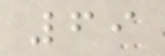69
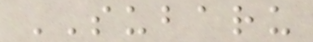SUBARU
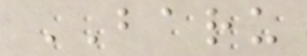BARU
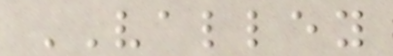VALLEY
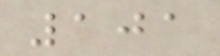101
